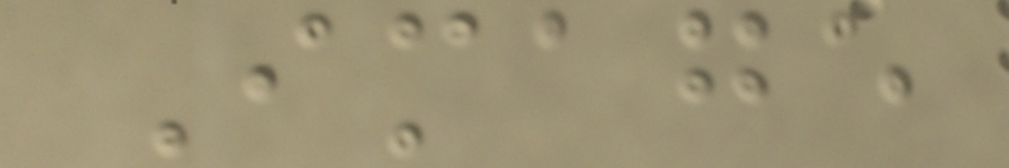Image
